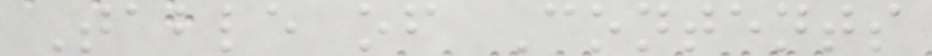Table of Contents
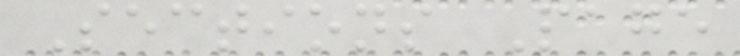Sections Page
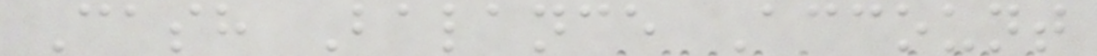Cash Balance Account
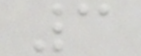3
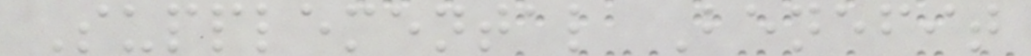Supplemental Benefit
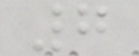7
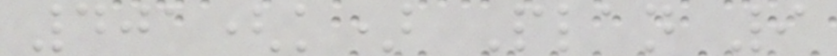401(k) Plan 9
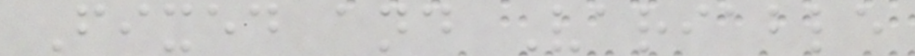Fixed and Variable
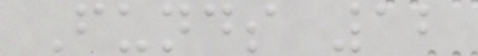Funds 12
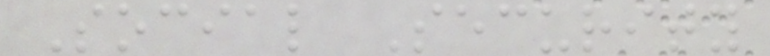Social Security
